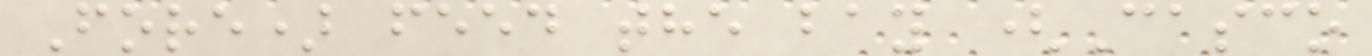Fore) feed the bay (Casco
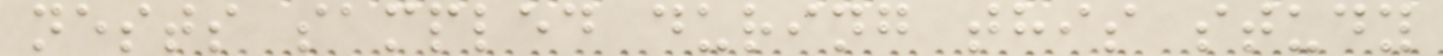nests sampled during this study
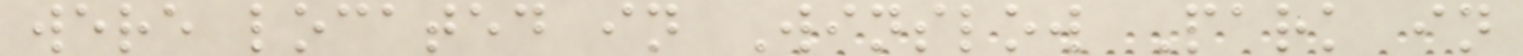were located in Winslow Park in
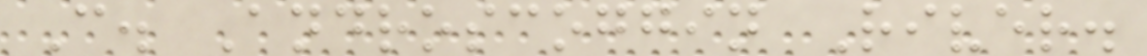C. Androscoggin River.
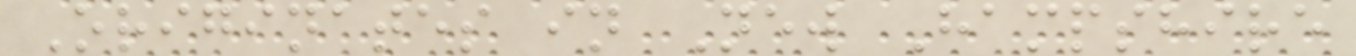Originates in New Hampshire
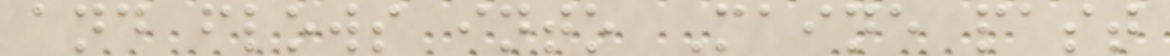and flows into Maine past
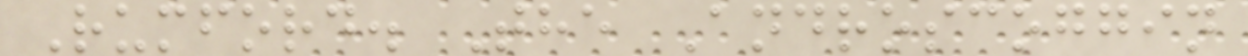Rumford. The Androscoggin
